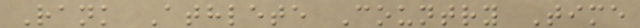Rank Athlete Country Time
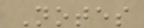Notes
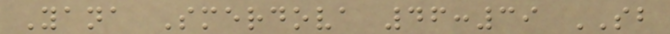Yana Smerdova 46:39 SB
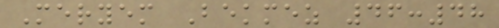Meryem Bekmez 46:48
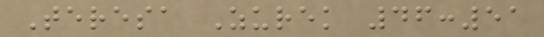Teresa Zurek 46:51
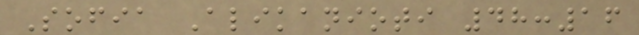Sofia Alikanioti 48:16
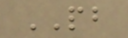PB
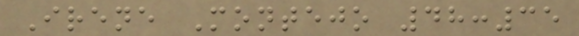Irene Montejo 48:35
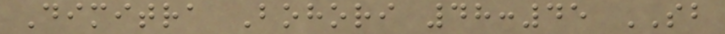Dimitra Bohori 48:45 SB
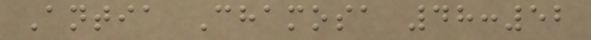Antia Chamosa 48:52
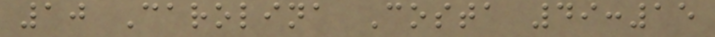10 Carolina Costa 49:15
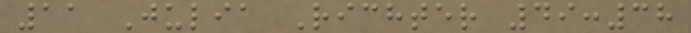11 Julia Richter 49:38
